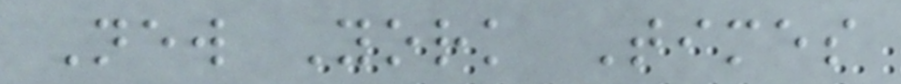New York Times
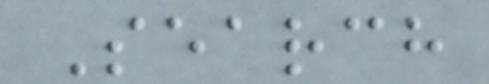Search
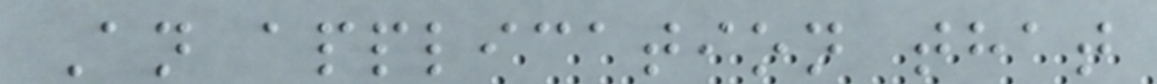An application that
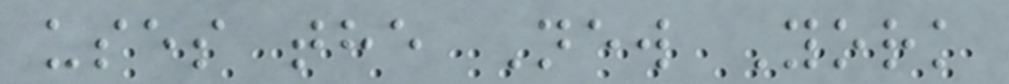uses the New York
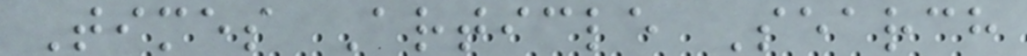Times Article Search
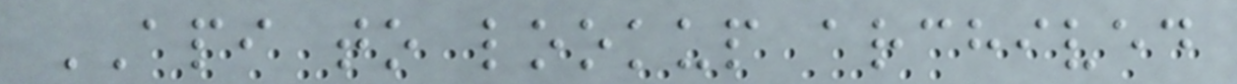API to lookup archived
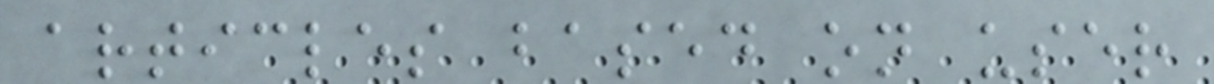articles based on user
